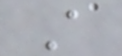A
